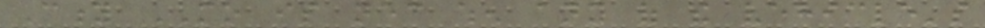City MO is necessary when any of the vehicle's
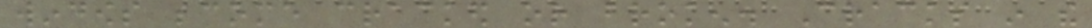windows become cracked or broken. Cracks in the
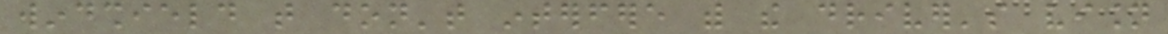windshield that don't interfere with the driver's vision
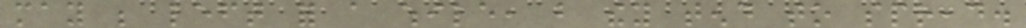may be left for a while, but they tend to spread.
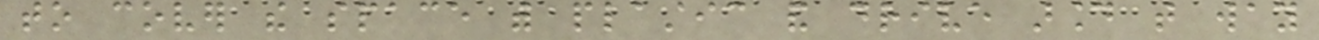to cover the space with plastic and drive around that way
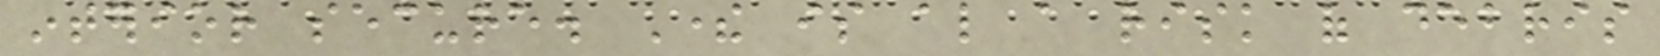interior secure. There is also a risk of debris
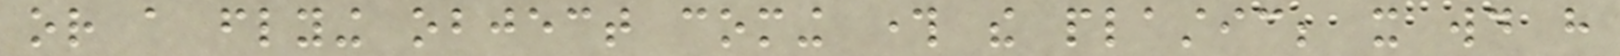or a flying object coming through the plastic; it would have
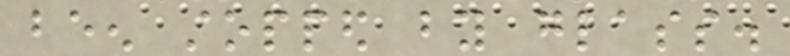been stopped by glass.
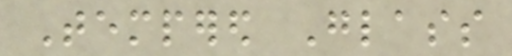Tempered Glass
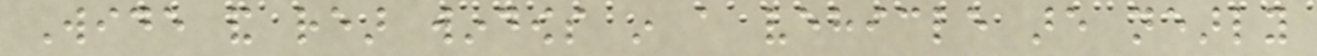Wide and rear windows in a vehicle are nearly
